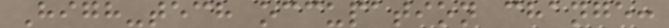High-tech occupation change:
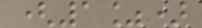(1%)
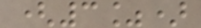(3%)
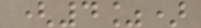(4%)
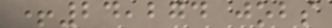+24,274 jobs
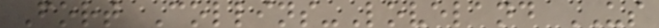Fort Collins-Loveland US
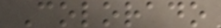Colorado
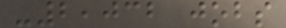-2,032 jobs
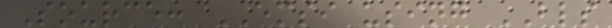Source: EMSI using BLS
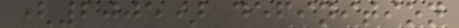(2005) definition
